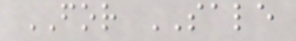FOR SALE
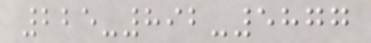225-892-5877
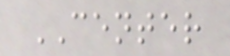CENTER
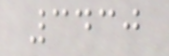3430
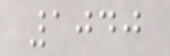1040
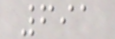691
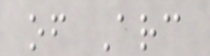of Arc
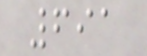691
